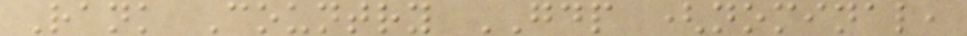Rank Country GDP (nominal,
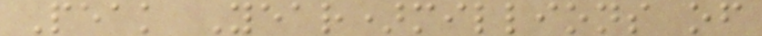Peak Year)millions of
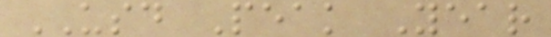USD Peak Year
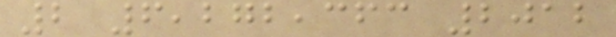2 6,272,363 2012
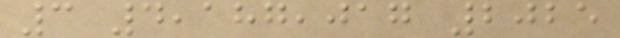3 4,187,017 2025
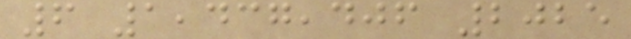6 1,437,406 2025
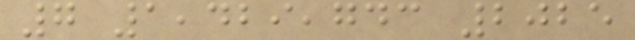7 1,429,743 2025
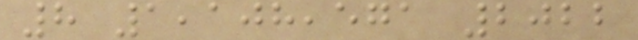8 1,108,571 2022
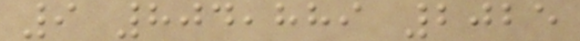9 804,889 2025
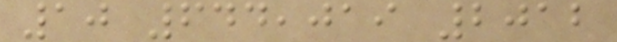10 644,019 2012
